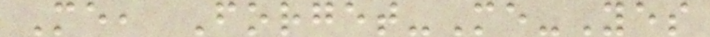Me, Forget-Me-Yes
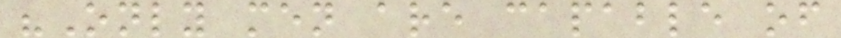"Only men are capable of
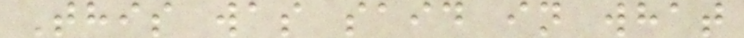This was said in what
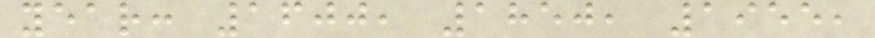year: 1600, 1850, 1955,
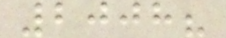2008?
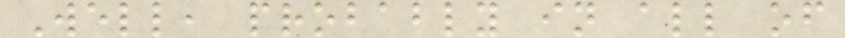Well, probably in all of
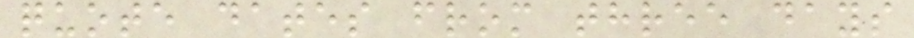quote dates from three days
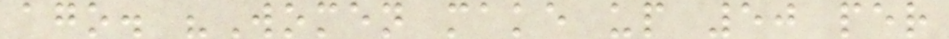ago. "Women make up 50 per
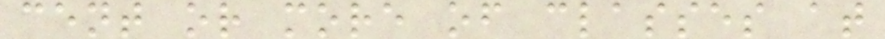cent or more of classes at
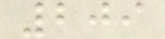209
